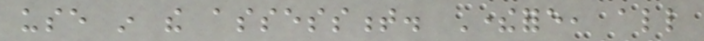use in the assessment. Therefore, all
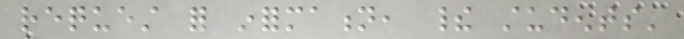request for information, their students'
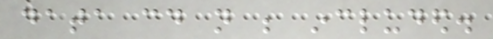data could not be included.
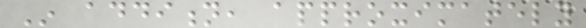In addition, approximately
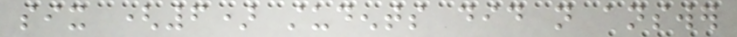six (6) students did not answer
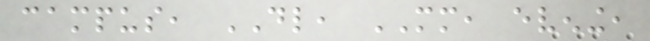campus, DL, MM, evening,
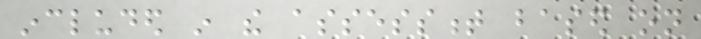included in the assessment based on
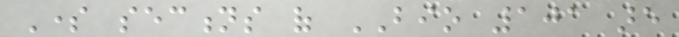Some sections of BIO 101 are
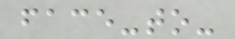face-to-
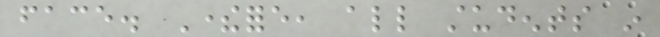face. Therefore, all students in
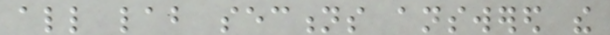all lab sections answered the
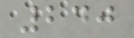240
